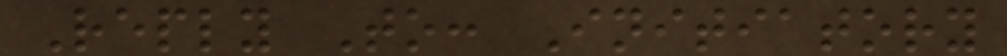Reply To: Initiatory
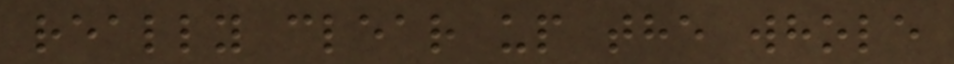really clear up the whole
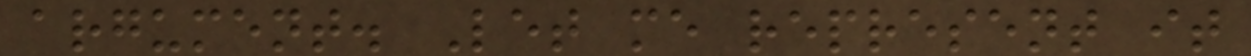argument. Let me represent it
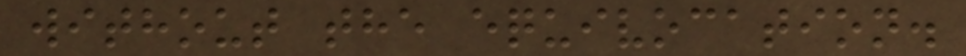without the equivocation.
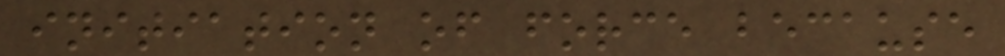initiation of force because
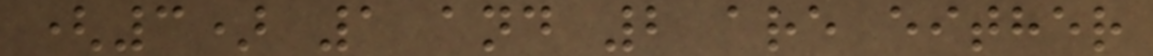(3) 1 and 2 are either
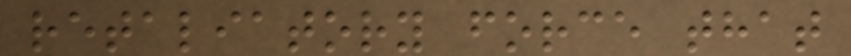retaliatory force that
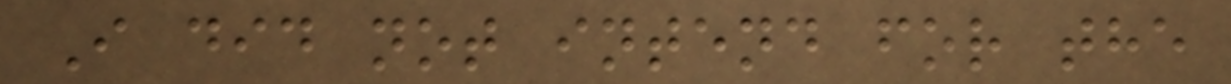I did not intend for the
